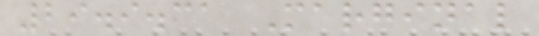29.9.31 Marginal
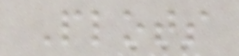Plots
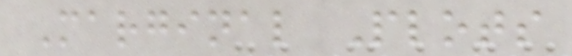Marginal Plots
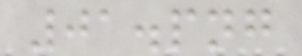01.png
